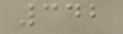342
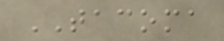TACOMA
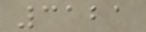3121
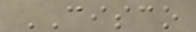CISCO
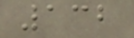132
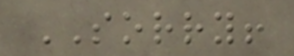SORRY!
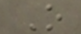O
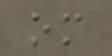om
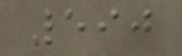590
